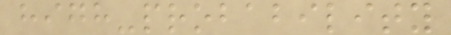high-probability
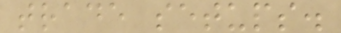trade setups.
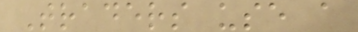Traders use a
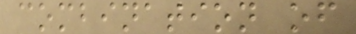combination of
